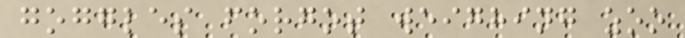goggles forgot weighing zoo
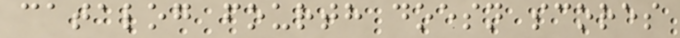catalog fourth doesn scores
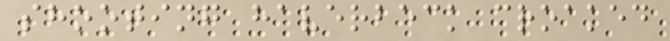shooting haverbeck croaked
